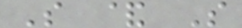S & S
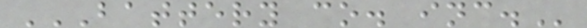BATTERY CO. INC.
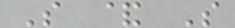S & S
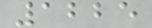1225
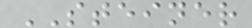STEINER
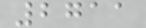2711
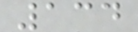134
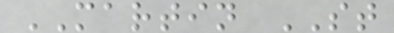MARTIN ST
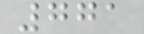771
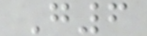G6
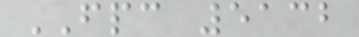FPC 5132
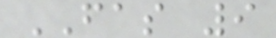FAS 9
